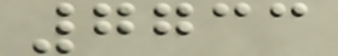7733
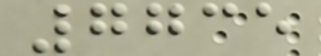7735
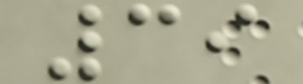39
